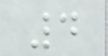4
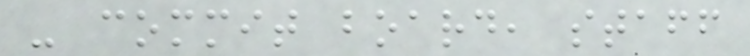- commit board, staff
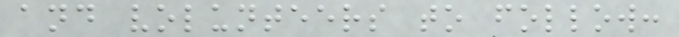and volunteers to follow:
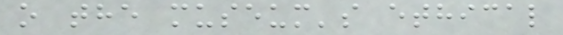o the museum's ethical
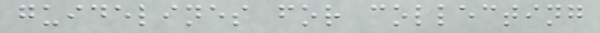guidelines for collecting
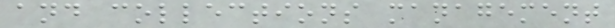and collections management
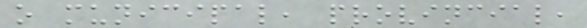o municipal, provincial,
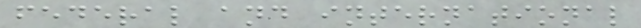federal and international
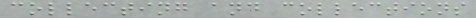collecting and collections
